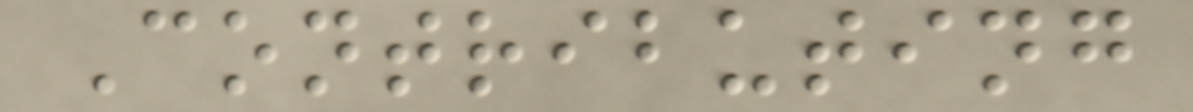Contributing
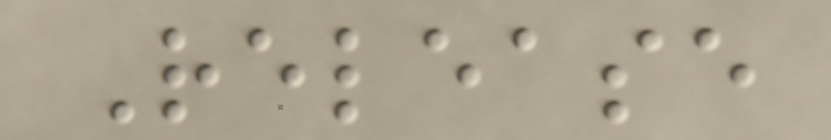Release
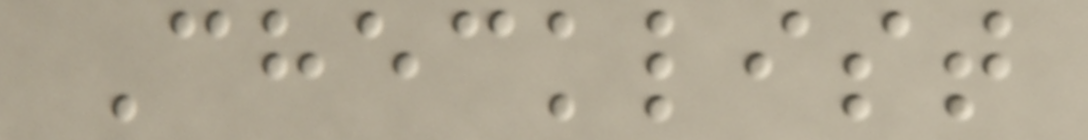Checklist
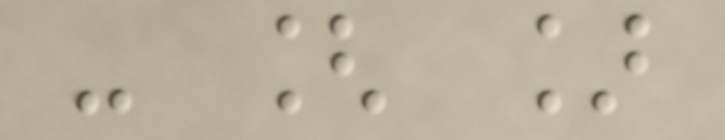- [ ]
